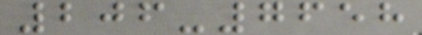206-7658
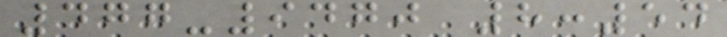477-9470 8:54
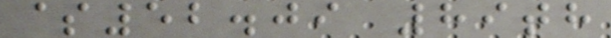$52.09 89th
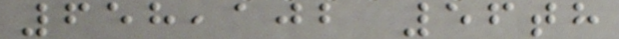658,102 56th
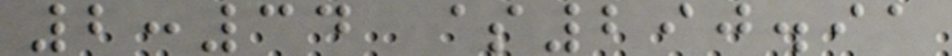2:34 $290.91
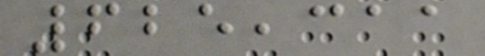625,311
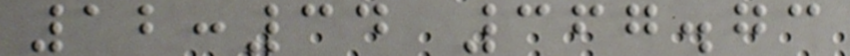12:34 367.73
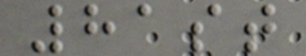81st
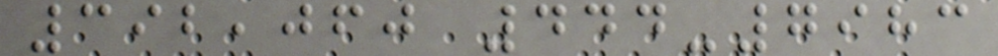392,060 444-7983
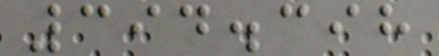394.398
